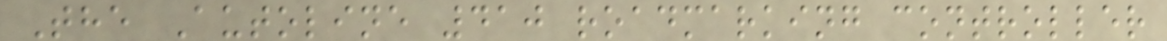The Autoline 410 roadmarking controller
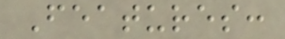Features:
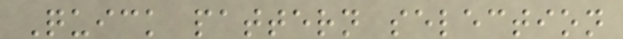Quick pattern selection
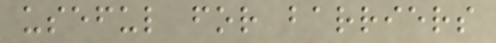useful for barriers
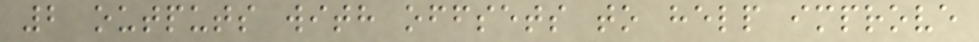2 outputs with offsets to help improve
